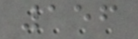156
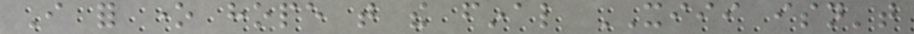I for one hope that the final XIII isn't
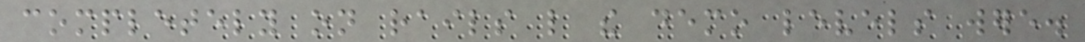completely on rails like the demo levels were.
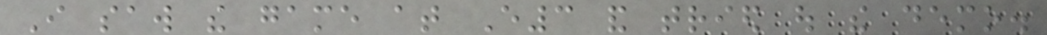I saw the game at E3 and tried out the demo.
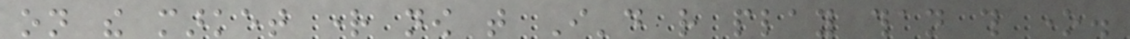on the market right now that I'd rather play than this one.
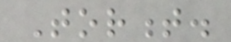Torment.
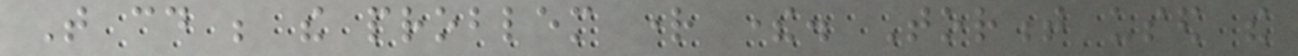That could be the problem right there. Torment used the
